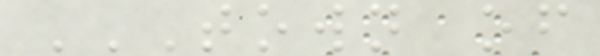TOWN OF
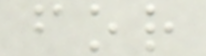for
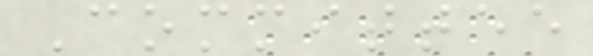Committee
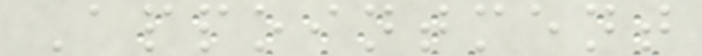Appointment
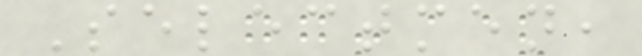Selectmen,
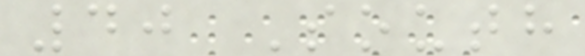40 South
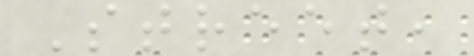Street,
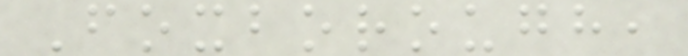Foxborough,
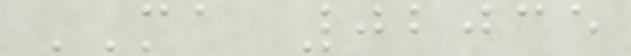MA 02035
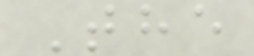The
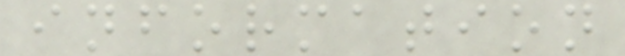information
